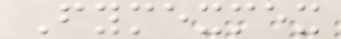Fymexmex
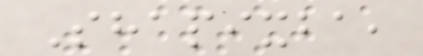Shapixba,
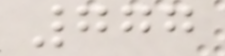777
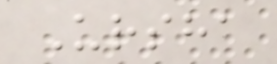Ursha
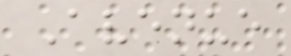Avenue
